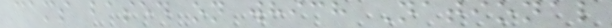cams based on which National
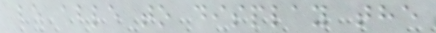be able to display the
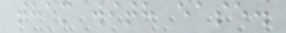them with ease.
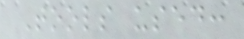Tools used:
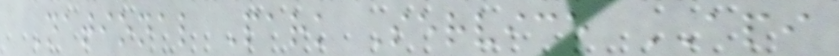National Park Service API
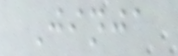Jinja
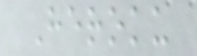Heroku
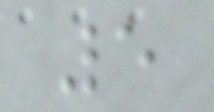5
